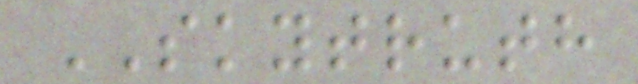SKYTRUTH
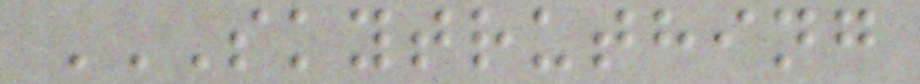SKYTRUTHING
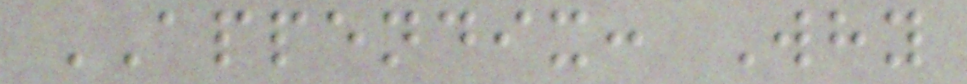APPENDIX: Why
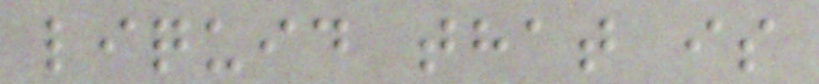liquid that is
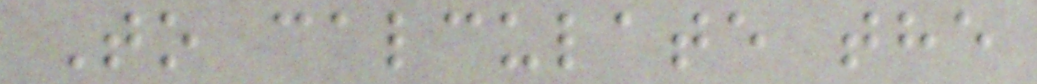To calculate the
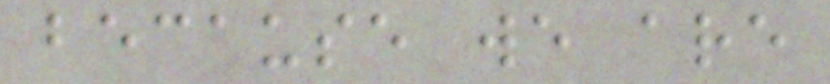because we are
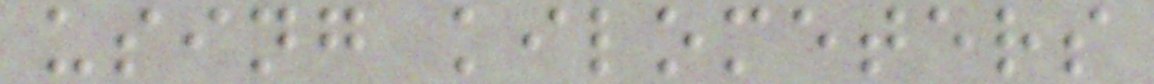using kilometers
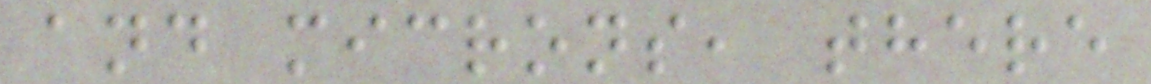and microns, there
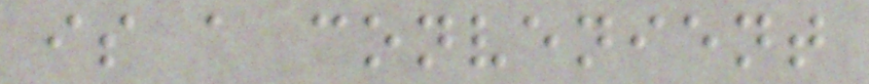is a convenient
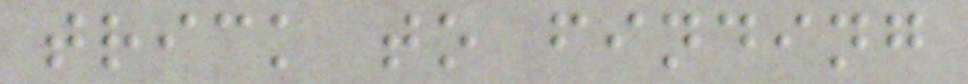trick to finding
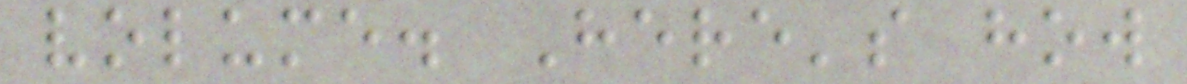volume. Here's how
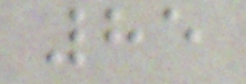85
